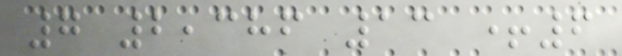7 2,386 13 +6
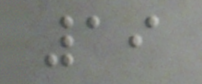19
